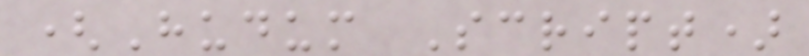(Hudum Script)
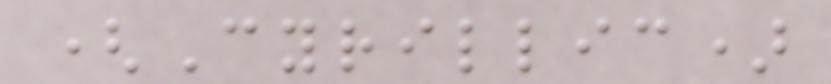(Cyrillic)
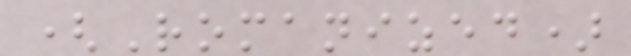(Romanized)
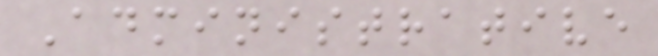Administrative
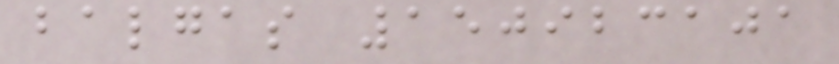balgas 150923101
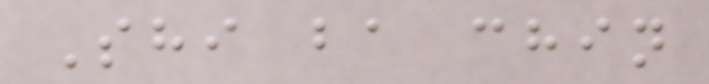Shi ba chin
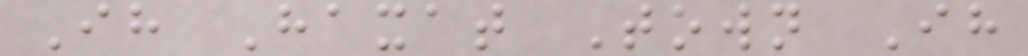Ih Haxat Town Ih
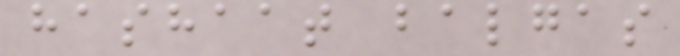hashaat balgas
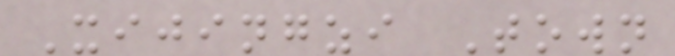Xijingzi Town
